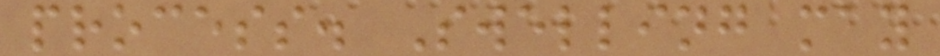process. Swelling may
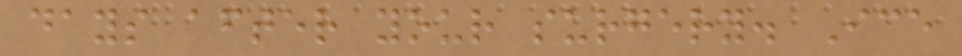days after your surgery. Ice
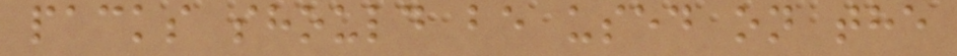packs should be used on the
